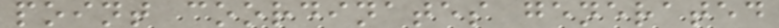point coordinates generated
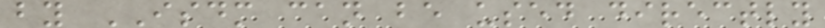by ISDM can be used directly
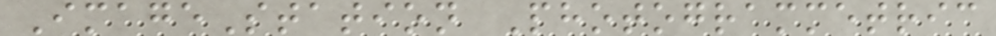ImageStation Photogrammetric
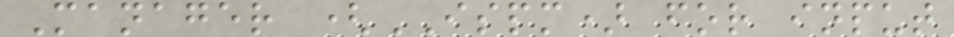Manager (ISPM) for input
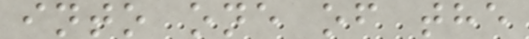into one of the
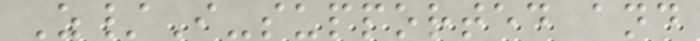Z/I-supported and
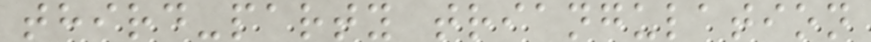third-party triangulation
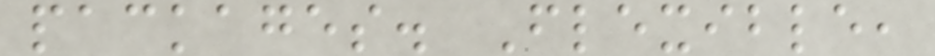packages. Flexible,
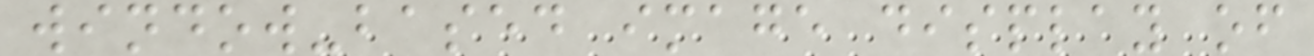window-based image display of
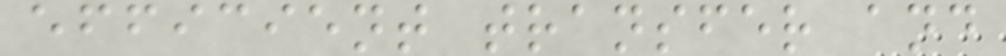efficient transfer and
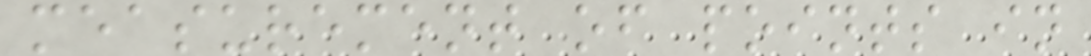measurement of points in
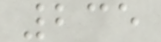235
